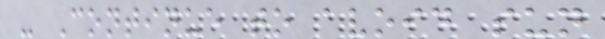- Continue to avoid sun
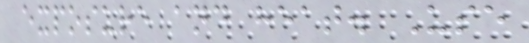exposure and heat. Use
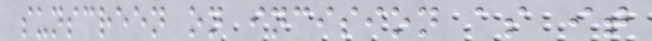sunscreen on incision as it
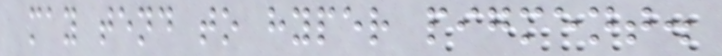may tend to hyper pigment.
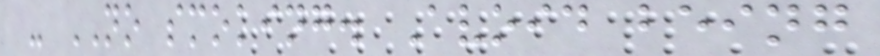- NO smoking. Avoid being
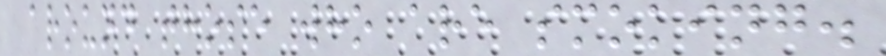around those who are smoking.
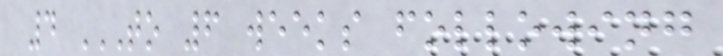4 TO 6 WEEKS FOLLOWING
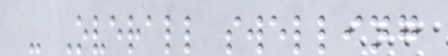- Overall swelling
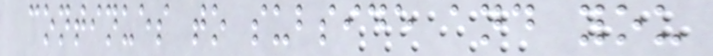continues to subside and you
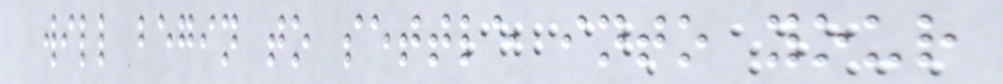will begin to settle into your
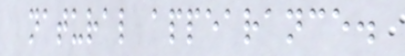natural appearance.
